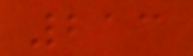213
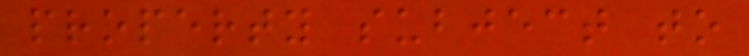property subject to
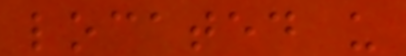located u
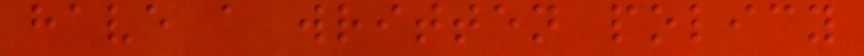have a written policy
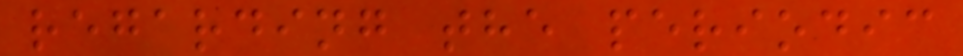regarding the periodic
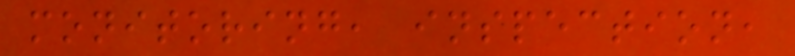monitoring, inspection,
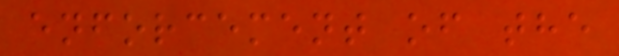enforcement of the
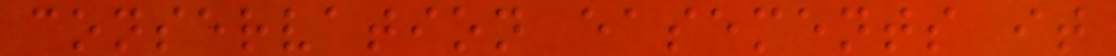conservation easements it
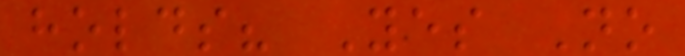holds? Yes No
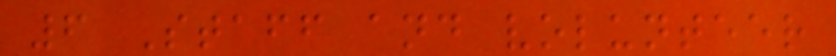6 Staff and volunteer
